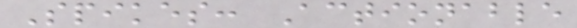Spikes: Actionable
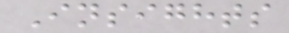Insights
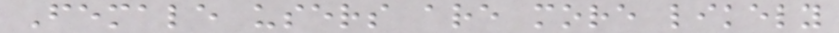Female users are more likely
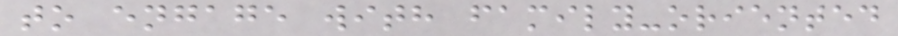to engage with family-oriented
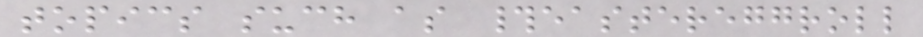topics such as #eastereggroll
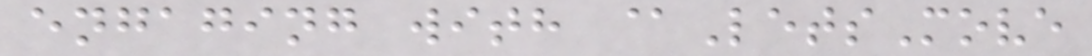engaging with @LetsMove
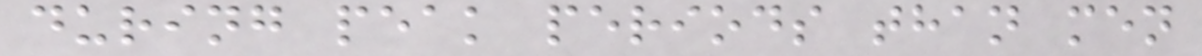during peak periods than men
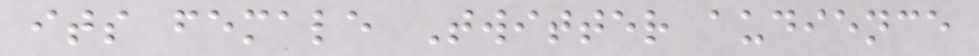its female Twitter audience
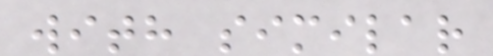with similar
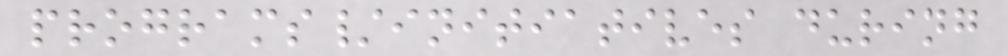programs/initiatives during
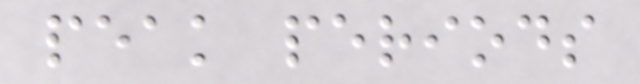peak periods
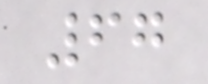67
